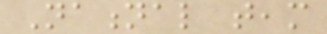National team
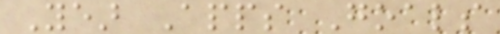Year Apps Goals
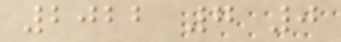2022 7 0
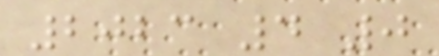2023 4 0
